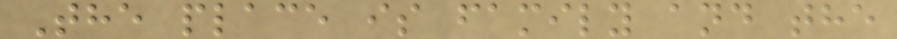The place is family and the
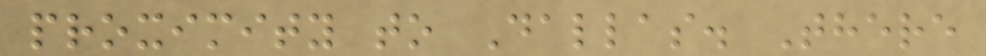proximity to Dallas. There
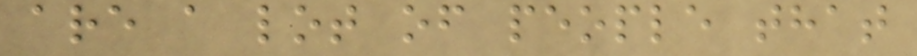are a lot of people that
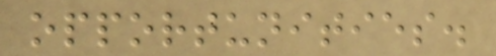opportunities.
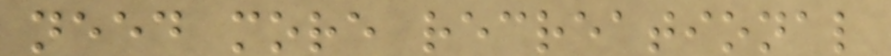need more recreational
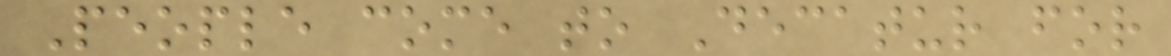People come to Decatur for
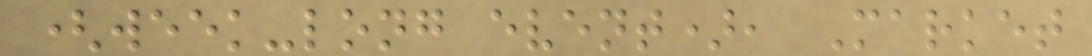(week-long event), Market
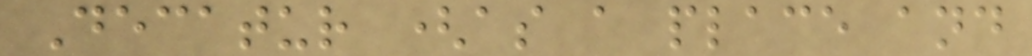Decatur (as a place and
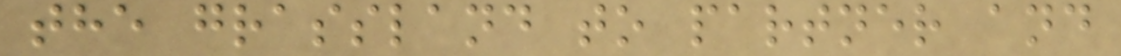the grassland to partner and
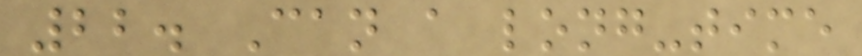22. Can a long-time
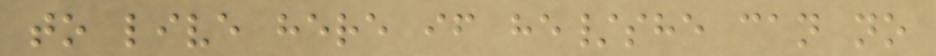to live here if he/she can no
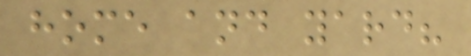home and yard?
